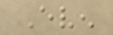Even
